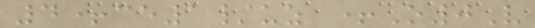4+ce1/uz +O0V
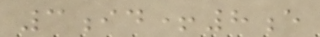3id+8e
